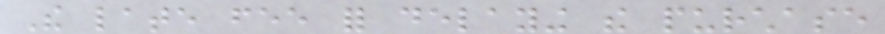The late fee for delaying the purchase
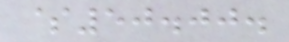$50.00.
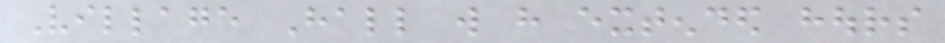Village Hall will have extended hours
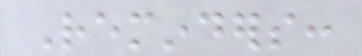Reminders:
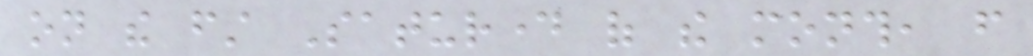on the first Saturday of the month, from
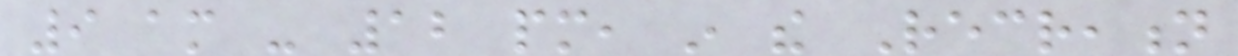9 am - 12 pm, in the Recreation
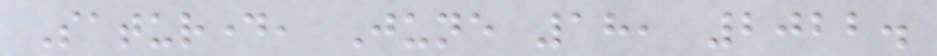Saturday, June 18, 2022.
